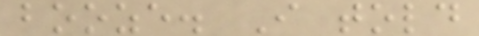booze. I told
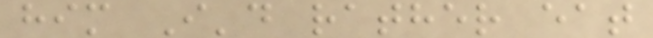him I'd rather eat
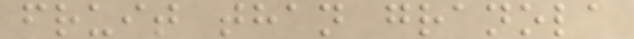fruit than granola
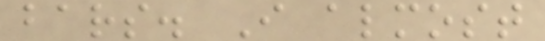bars. I almost
